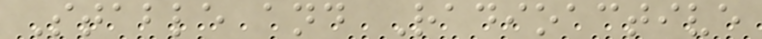Stable and Radioactive
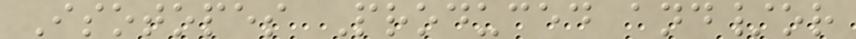Isotopes Produced and/or
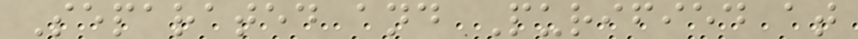Separated and Purified at
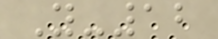Y-12
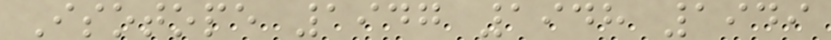Isotope 1947 1948 1949
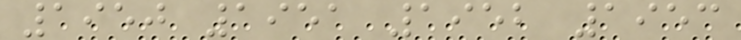1950 1951 1952 1953
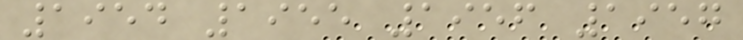1954 1955 1956 1957
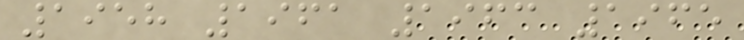1958 1961 1963 1965
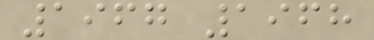1967 1968
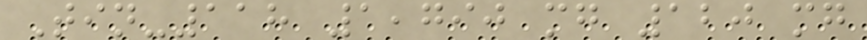Tin-118 1,790 mg 120 mg
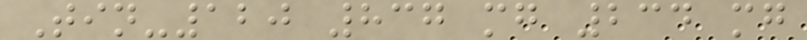Tin-120 837 mg 234 mg
